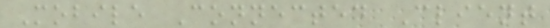Mobile Connected Client
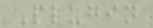Plugin
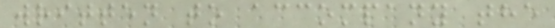written to accompany the
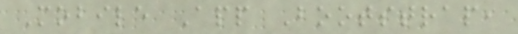Mobile App Bootstrap,
